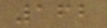162
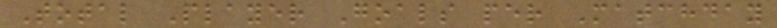Total Player Goals per Matchday
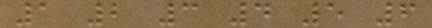1 2 3 4 5 6
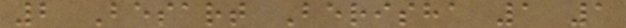2 Besart Berisha 1 1
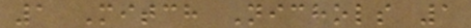1 Mitch Nichols 1
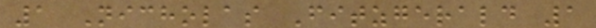1 Nicholas Fitzgerald 1
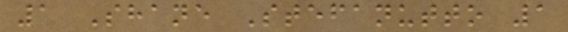1 Shane Stefanutto 1
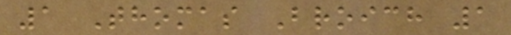1 Thomas Broich 1
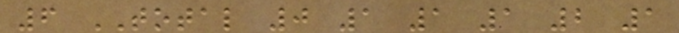6 TOTAL 0 1 1 1 2 1
